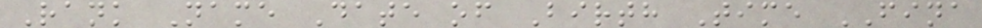Rank Name Date of Birth Time FINA
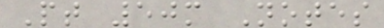Pt 50m Notes
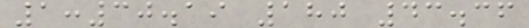1:30.19 180 43.36
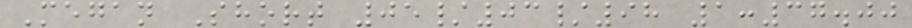Megan Short 05/03/98 1:37.00
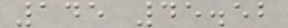145 45.52
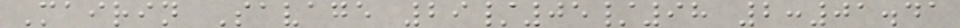Mairin Savage 29/05/98 2:01.41
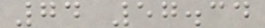74 57.34
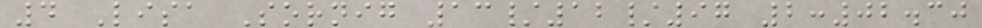4 Lisa Sornig 13/12/97 2:02.30
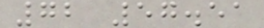72 57.51
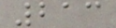213
